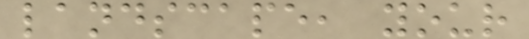landscape, your
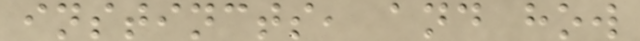instincts, and how
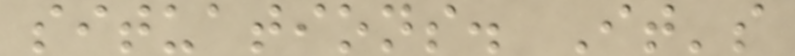situations. It's
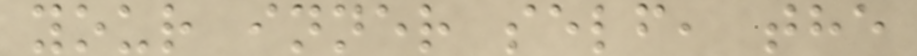your inner self, the
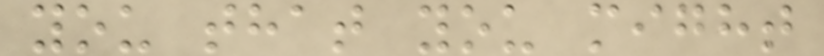you that you might
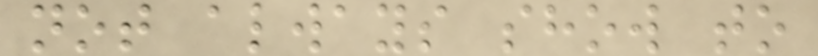not always show to
